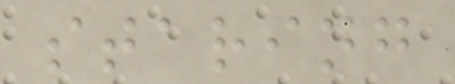staring
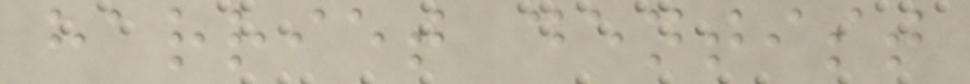harriet dentist
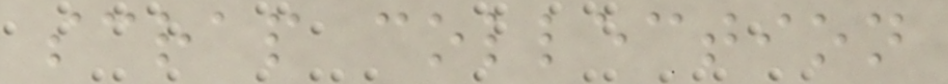scrap collection
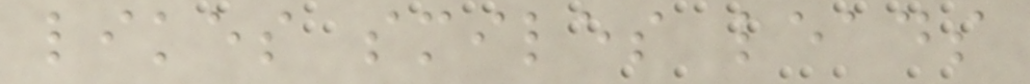likes smiles leads
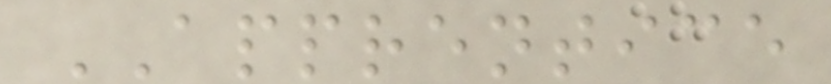APPRENTICE
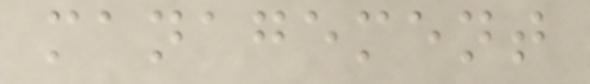management
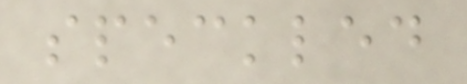speckled
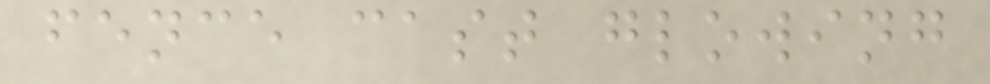fence cast glowing
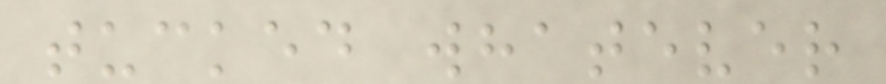tucked whatever
